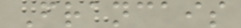Francais
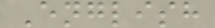English
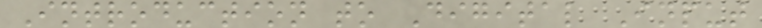Introduction to Digital Input
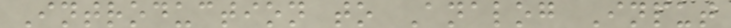Introduction to Analog Input
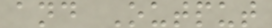and Output
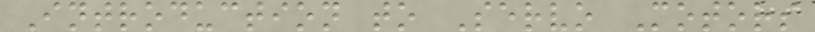Introduction to Servo Motors
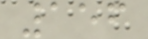156
